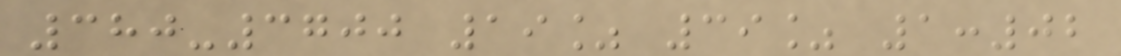380-3700 19% 39% 1:02
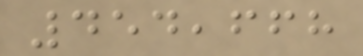454,668
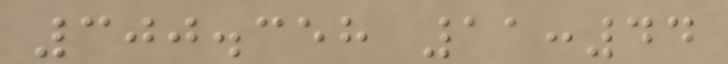300.358 11:44
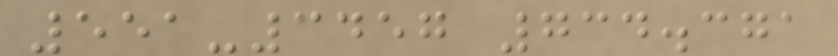551-3457 734.371
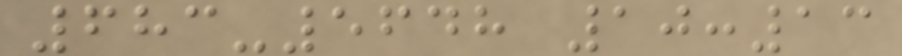683-5648 10:13
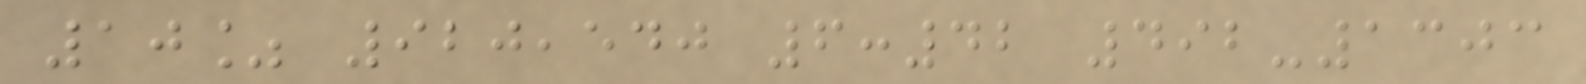10% 920,540 6:42 492-1303
